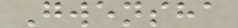Gwensha
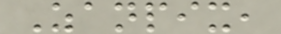Zanpix,
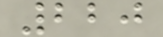220
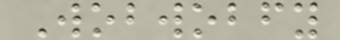Wobwobfy
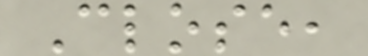Close,
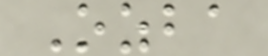Ozba
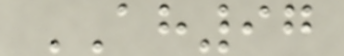AH97
